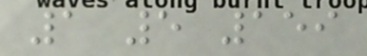1 5 159
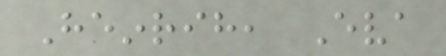Heinrih, Eva
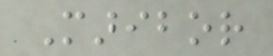Maribor
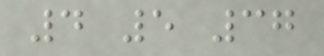4 5 37
